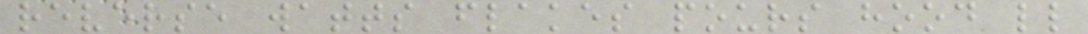reverse watts flakes pours hood ll
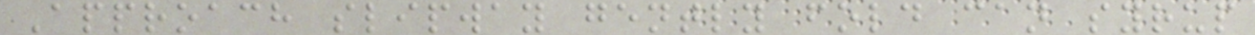Approach slipway gently fold can syrup
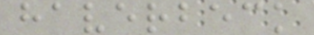haverbeck
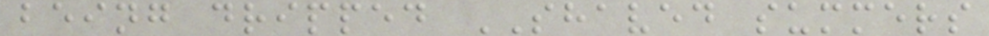being dripped SHAVED summers
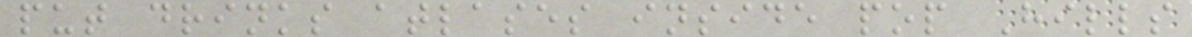put drinks atlases inside pop Hills
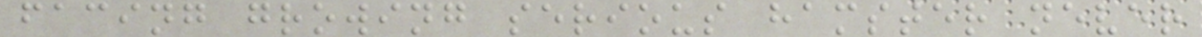facing growing serious hamster never
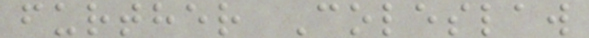further Coleslaw
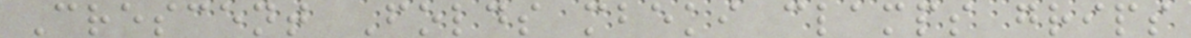Crescent Folds mbeki clamps grips
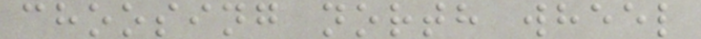choosing north wheel
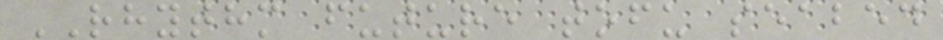RHYTHM future tofu seabed
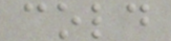cold
